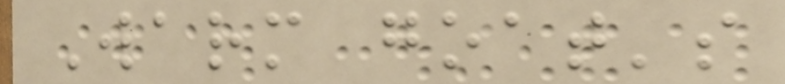Warm goat's
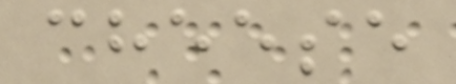cheese
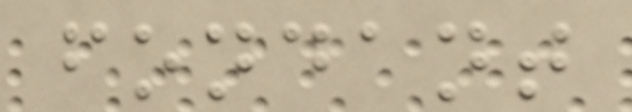fondant
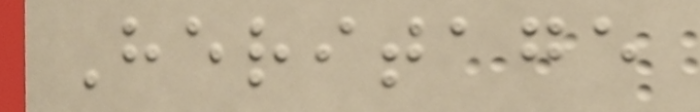Heritage
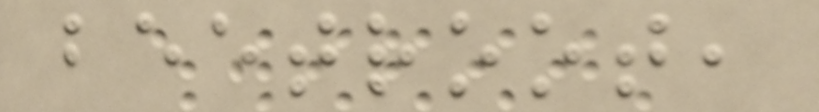beetroot,
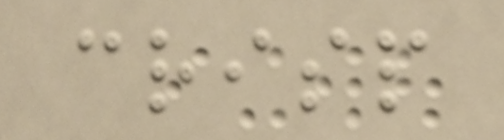crisp
